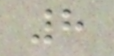8
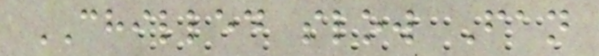CHILLED slow Fan
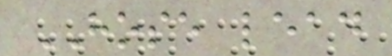HOSE lead
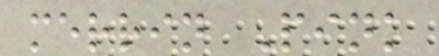merrin Pink
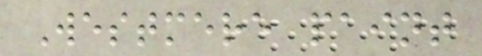Westmere paint
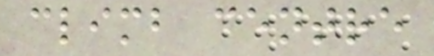climb centre
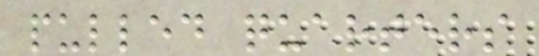pulled quarters
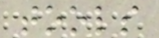tools
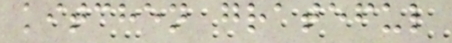kitchen grateful
